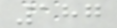187
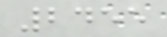2455
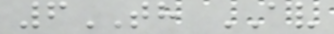6TH AV
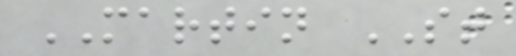MARTIN ST
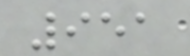951
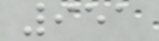951
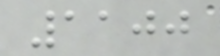1100
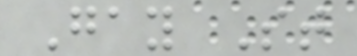Gay St
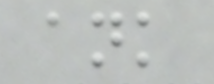ank
